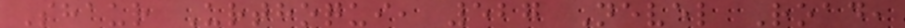Shaur Urthoqui, 527 Nevel Road,
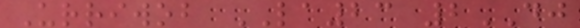Urriwob LA23 2DJ
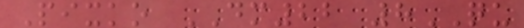Pixko DM22 8QU
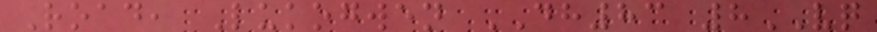Road, Lukogwen DH83 8VQ
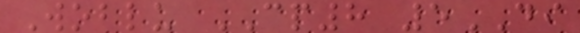Woblu CP8 5DI
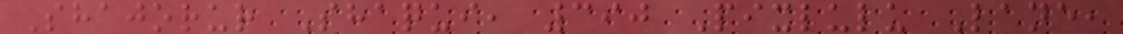Shajorur Shaqui, 390 Pixlulu Lane,
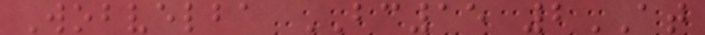Wobvelba BC15 2AT
